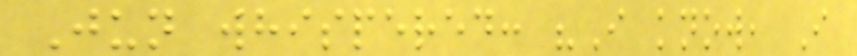Jun whispered: "I know, I
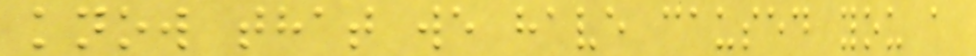know that we have caused you a
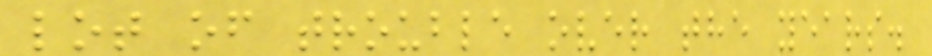lot of trouble over the years.
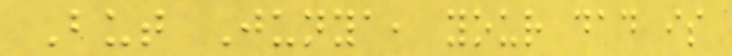But Junya, your dad is
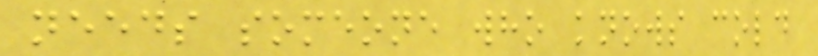needs someone who knows cold
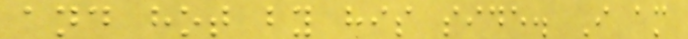and hot by his side. I am
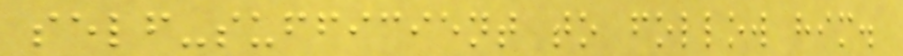self-sufficient to follow him.
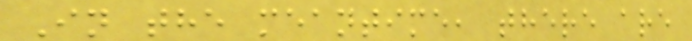In the meantime, there are
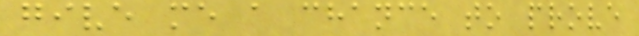give me a chance to prove
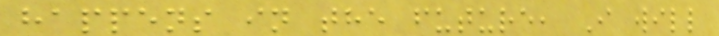happens in the future, I will
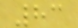83
